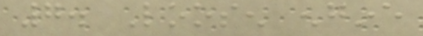7. Loosen engine
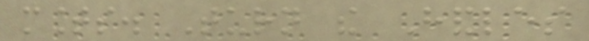mounts. Turn the Handles
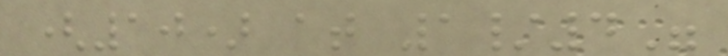(10) at 1/4"
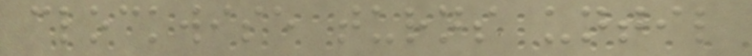clockwise turns until
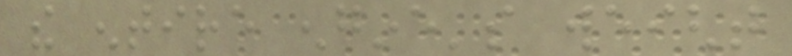the entire engine's weight
